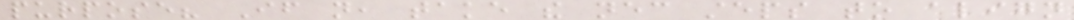purpose? If not, take the necessary steps to align
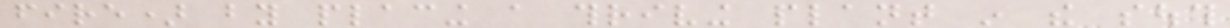fire) by placing a thriving plant in the south
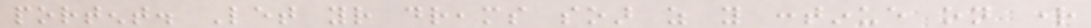portent. Let your dreams soar as you continue on right
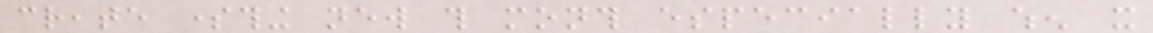create something new this month especially when it
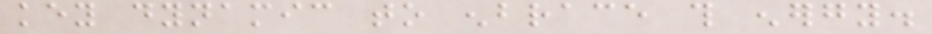key dynamic to enbrace this energy.
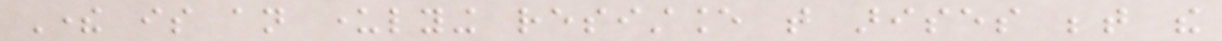There is an underlying resistance that arises between the
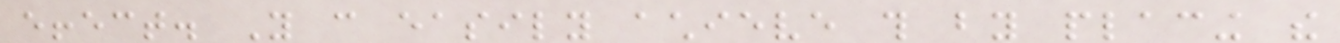effect. You can easily achieve this by placing the
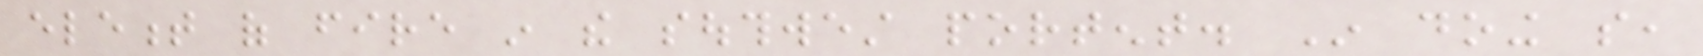element of fire in the southwest portent. In doing so,
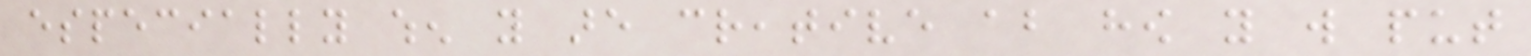especially when you are creative about how you will put
